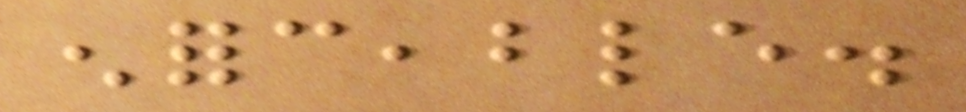enforceable.
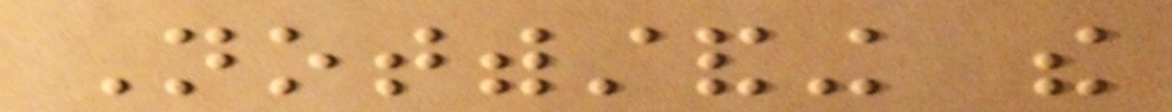Notwithstanding the
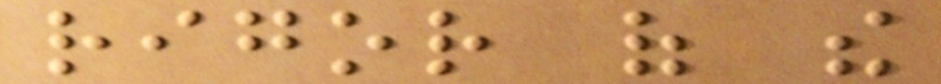rigor of the
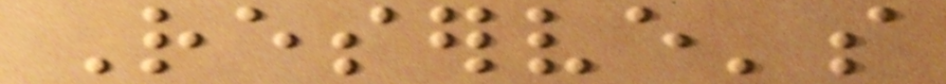Reserve's
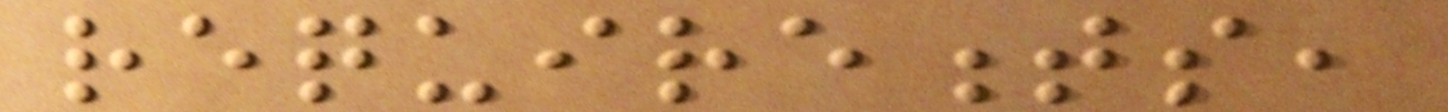requirements,
